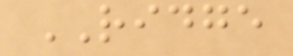RIDGE
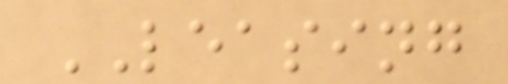LEASING
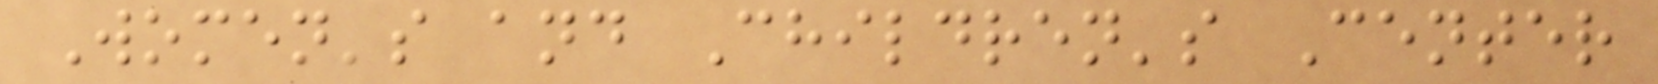Women's and Children's Center
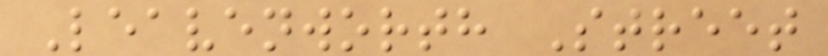Leavenworth Street
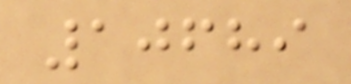10689
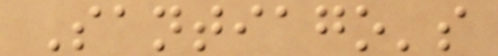Santiago's
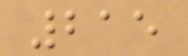215
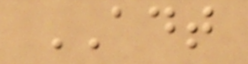ADT
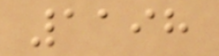1198
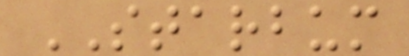STARBUM
